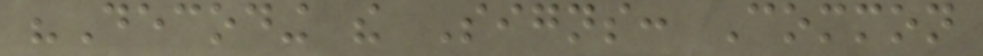"Decoding the Signs: Common
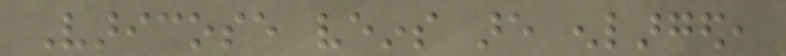Varicose veins are enlarged,
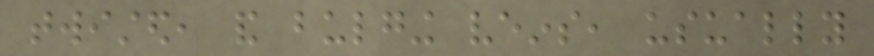twisted, and bulging veins, usually
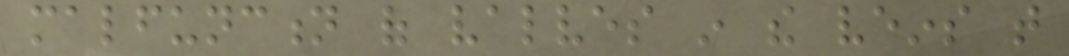malfunction of valves in the veins that
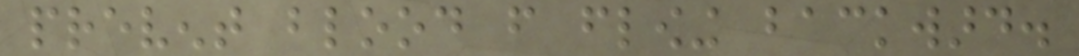prevent blood from flowing backward.
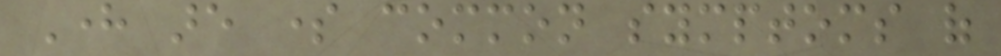Here are some common symptoms of
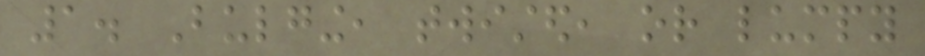1. Bulging, twisted, or lumpy
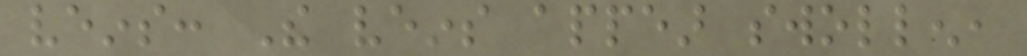veins: The veins appear swollen,
